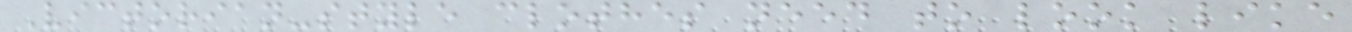Victorian-style clothes need to look like
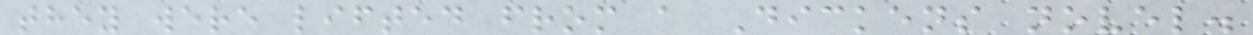they were lifted from a Dickens novel.
